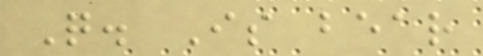Q. Is bear
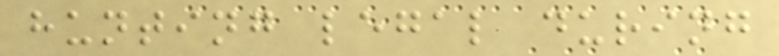hunting legal during
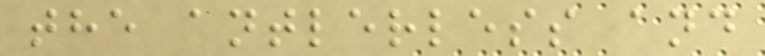the antlerless and
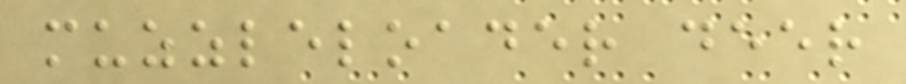muzzleloader deer
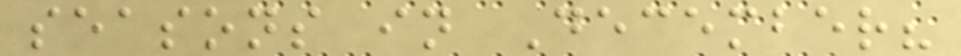seasons in December?
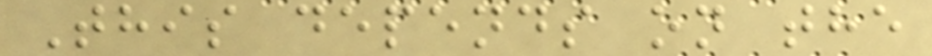This depends on the
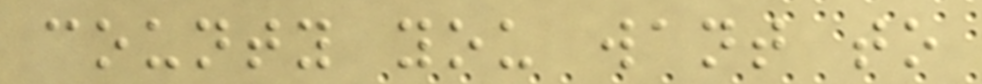county you want to
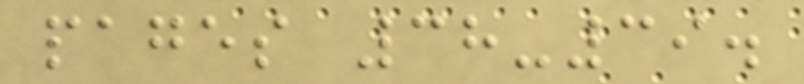pages 38-39.
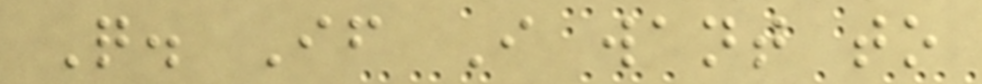Q. If I want to
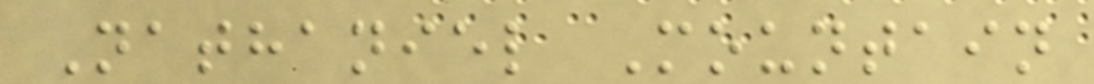Nathaniel Mountain
